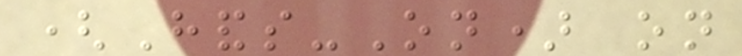(Hands-On) on
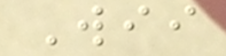Wii
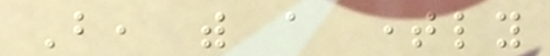But, with a timely
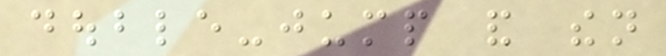double-jump and then
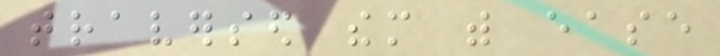traversed them with ease
